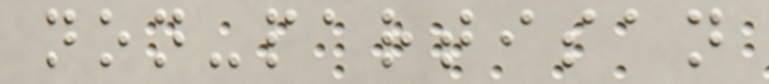non-partisan
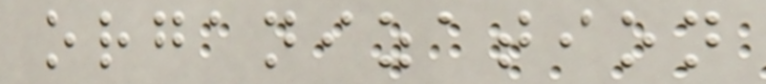organization
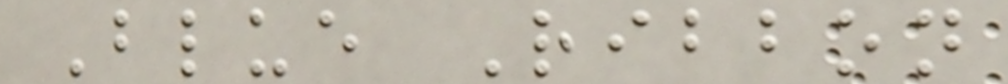Blue Ribbon
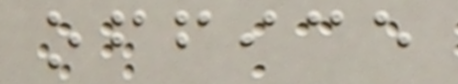office
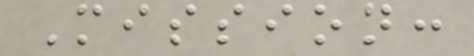Mission:
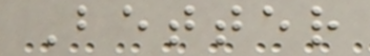Better
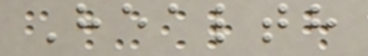Health
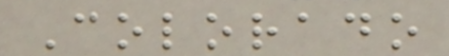Colorado
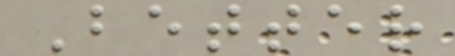Better
